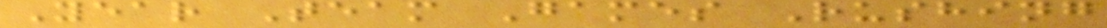Year Team Games Rushing
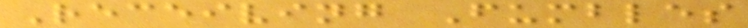Receiving Fumbles
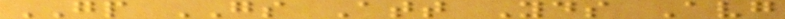GP GS Att Yds Avg
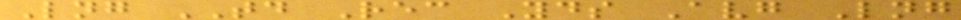Lng TD Rec Yds Avg Lng
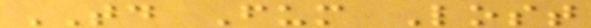TD Fum Lost
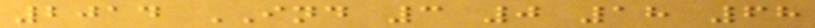2014 IND 3 0 18 68
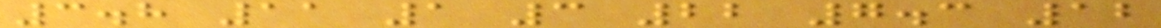3.8 11 1 3 22 7.3 12
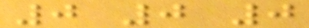0 0 0
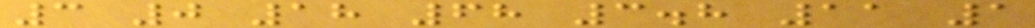3 0 18 68 3.8 11 1
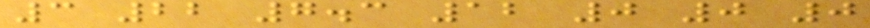3 22 7.3 12 0 0 0
